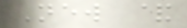New &
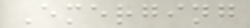Emerging
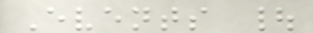Events |
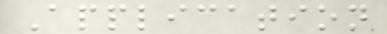Application
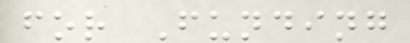for Funding
